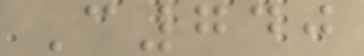C740
